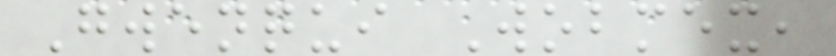Gwenqui Wobmex,
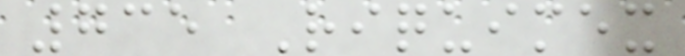735 Riquimex
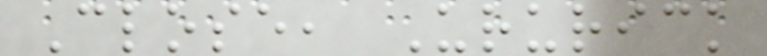Close, Ururick
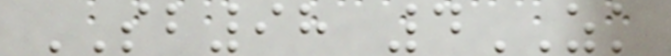SB98 4ZK
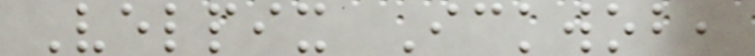Velpix Ickwob,
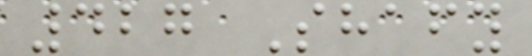427 Shafy
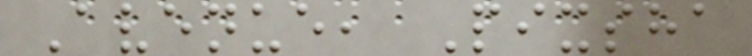Avenue, Pixsha
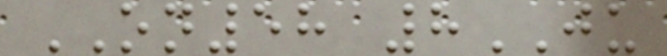ON58 8JU
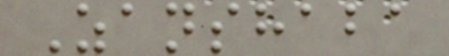Zanshaba
